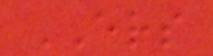ERS
